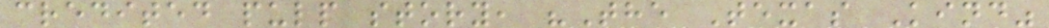credited pulp story, "The Texas Kind"
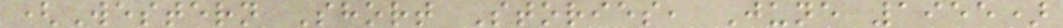(Western Short Stories, June 1955)
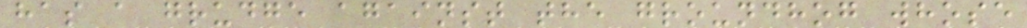has a grudge against the groundhog whose
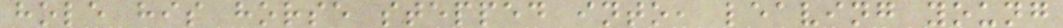hole his horse stepped into, leaving young
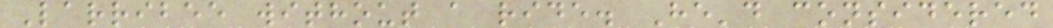Larribee without a ride. He'd considered
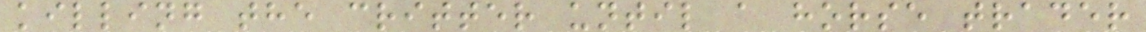killing the critter until a horse trader
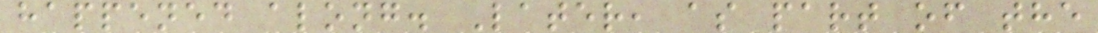happened along. Later, as part of the
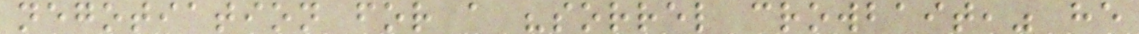negotiation for a "sorrel crowbait," he
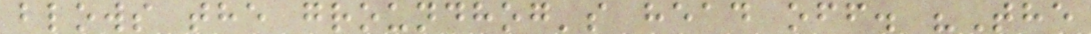blows the groundhog's head off. "The
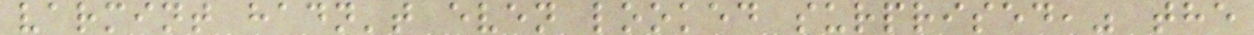varmint hadn't even looked surprised," the
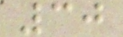30
